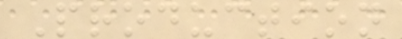Production
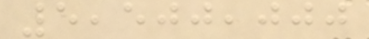5,500,000
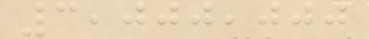3,000,000
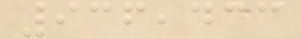936,433
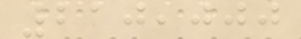210,000
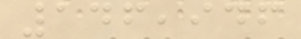146,946
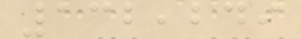132,249
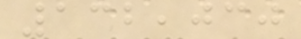132,030
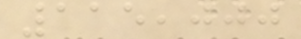115,000
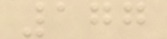177
